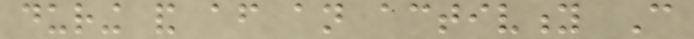during and after an activity Can
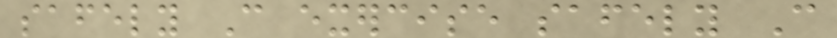safely Can exercise safely Can
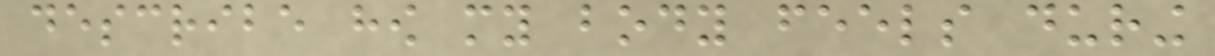describe how my body feels during
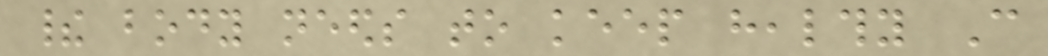their body needs to keep healthy Can
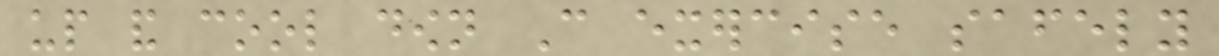up and cool down Can exercise safely
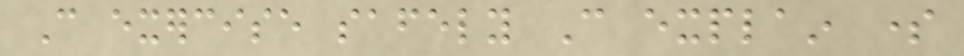Can exercise safely Can explain some
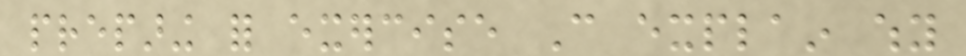preparing for exercise Can explain why
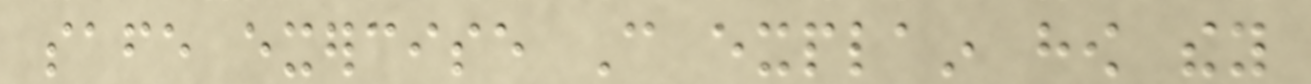safe exercise Can explain how they
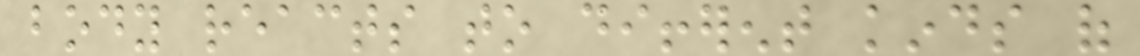body reacts to different kinds of
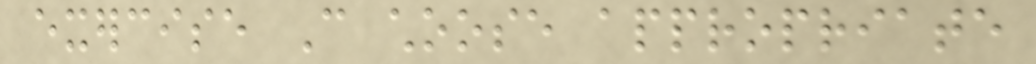exercise Can choose appropriate
